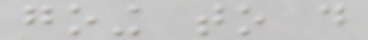going to do
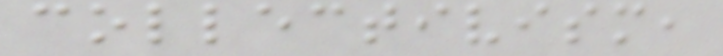collectivism,
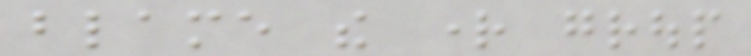blame the right group
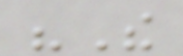"The
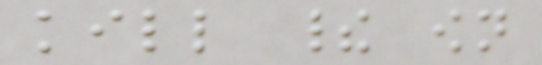kill their own
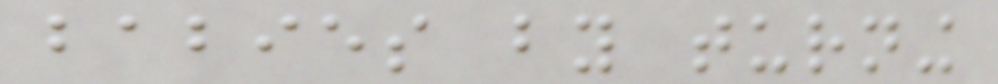babies by turning
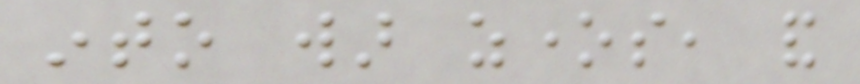into war zones, and
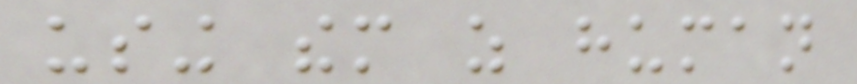using them as human
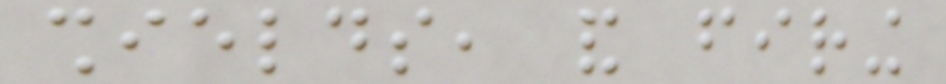shields, and firing
